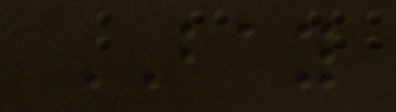BAY
